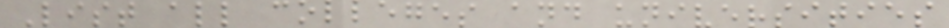List all colleges and universities
